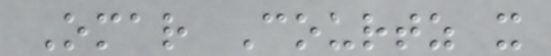Omar Courtz x
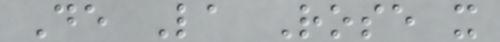De La Rose x
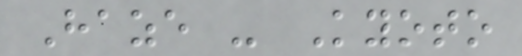Haze - Kyoto
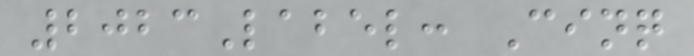2023Label: Cinq
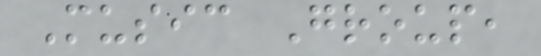Music Group,
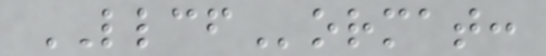LLCFormat:
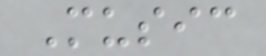Music
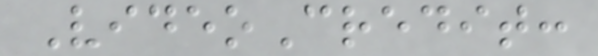VideoCredit:
